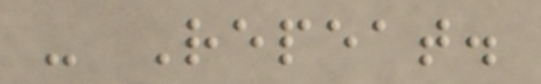- Repeat.
